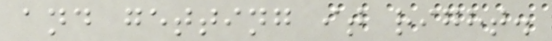and getting it right.
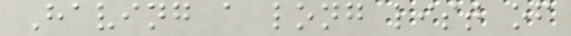Having a long list of
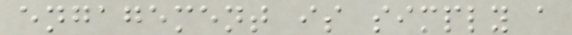engagement is simply a
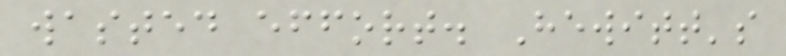wasted effort. Hewitt's
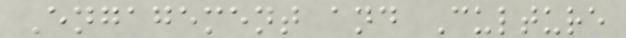Engagement and Culture
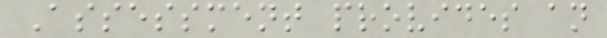Assessment provides an
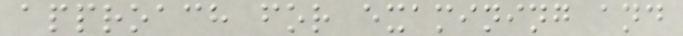approach for examining and
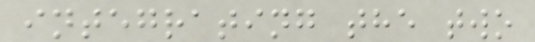integrating the two
